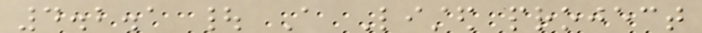4.2.1 | A Listed project
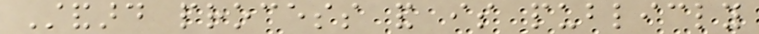Standard process and is publicly
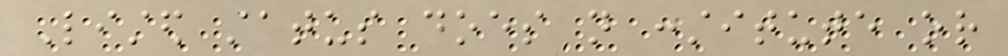Listed status does not constitute or
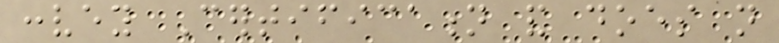convey Certification and does not
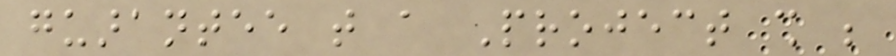guarantee that a Project shall be
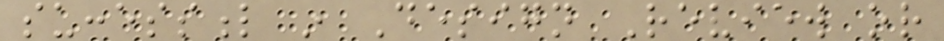successful in Design Review or
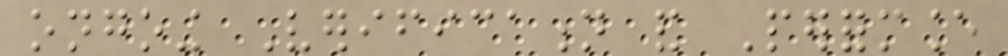ongoing Verification and Performance
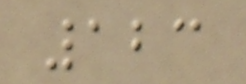123
